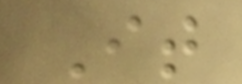It
